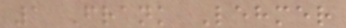1 Frank Lehmer
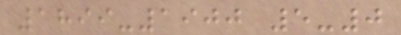1899-1900 5-0
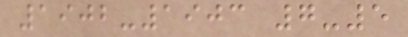1902-1903 7-5
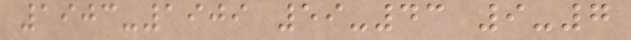1903-1909 59-43 9-7
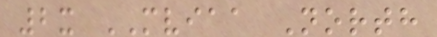2x MVIAA North
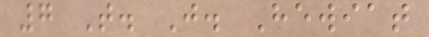7 T. J. Hewiat
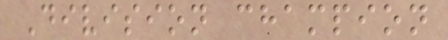Division champion
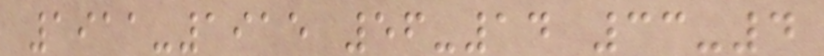1911-1915 56-14 33-4
